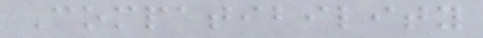Compatibility
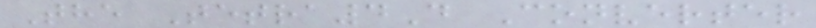The Tetra4D Converter
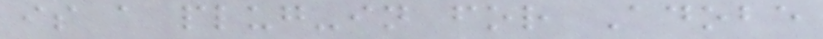is a plug-in for Adobe
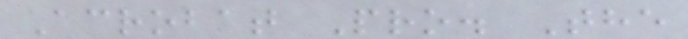Acrobat Pro. The
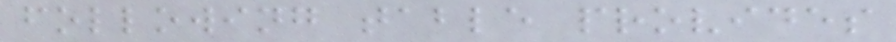following table provides
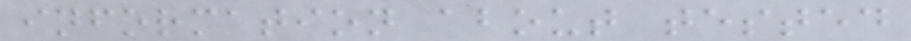information about tested
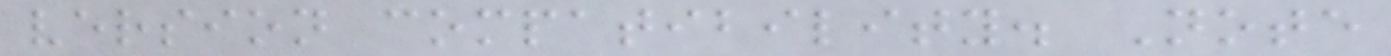version compatibility. Note
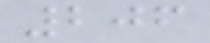206
